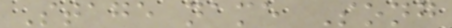Stage name Song
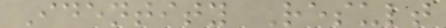Identity Result
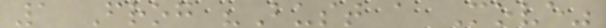1 Frog "Bust a Move"
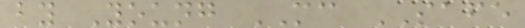by Young MC SAFE
